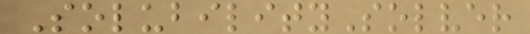SolubilitySolver
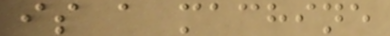is a machine
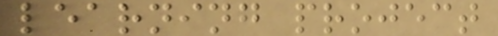learning project
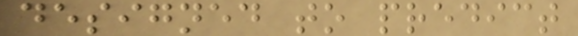designed to predict
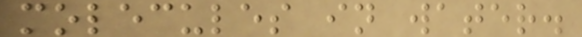molecules in water.
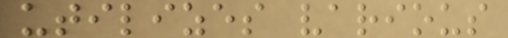utilizes various
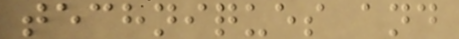techniques and
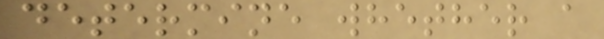determine whether a
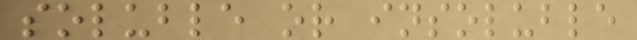soluble or insoluble
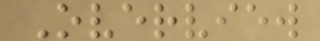Overview
